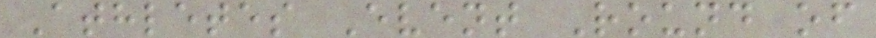Athletes Event Round of
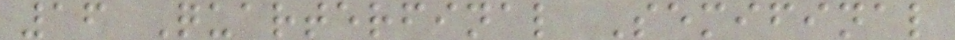16 Quarterfinal Semifinal
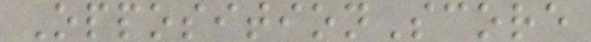OppositionScore
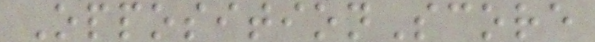OppositionScore
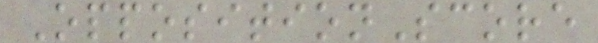OppositionScore
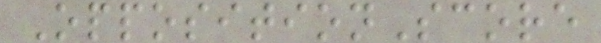OppositionScore
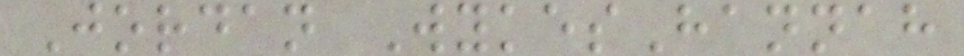Jordan WykesHannah
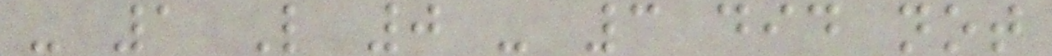- 1 L 0 - 3 did not
